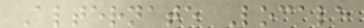Alternate Locale
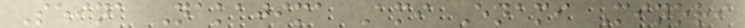Seina Nakajima Ami Enami Minori
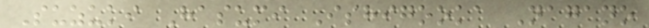Suzuki Hasumi Ishigooka Nagano
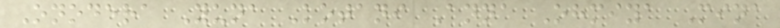Onodera Yuna Kotani Anna Ohmiya Mina
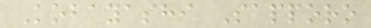Kobayashi Sapporo
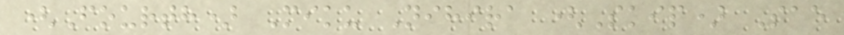(Fourth) Miku Nihira (Skip) Sae
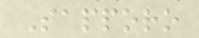Sapporo
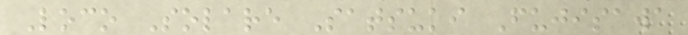Loco Solare Satsuki Fujisawa
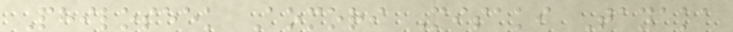Philoseek Aomori Misaki Tanaka
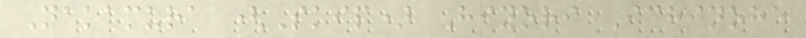Nakamura (Skip) Hiyori Ichinohe
